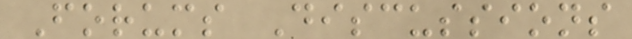Forums Discussions
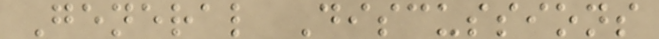General Discussions
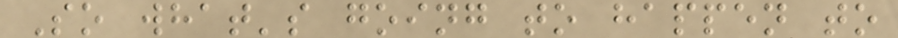So what's going to happen to
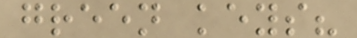green keys?
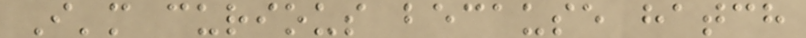I'm curious because hatch
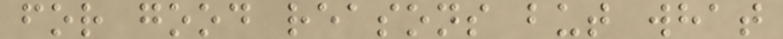for good reasons but what
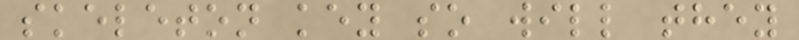skeleton key so will they
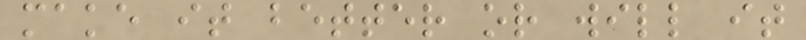make it better or will it
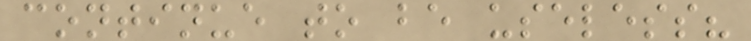continue to be useless?
